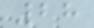28
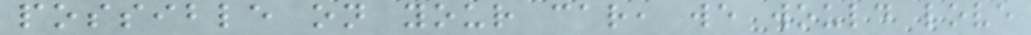possible on your car, we would love
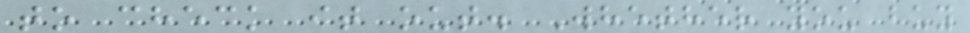to check it out. Whether you buy
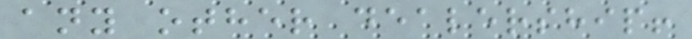any other dealership!
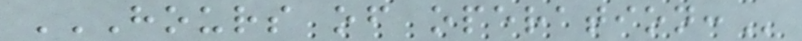HOURS OF OPERATION:
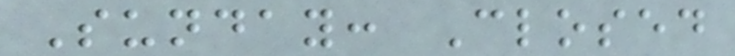Sunday: Closed
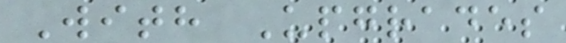With Upgrades
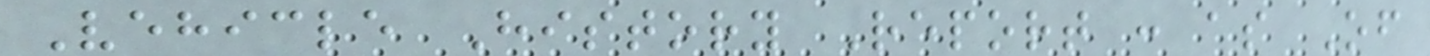Vehicle History Report : as Of
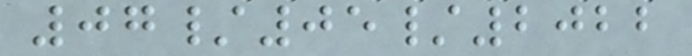07/05/2022
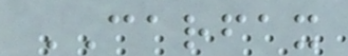CARFAX
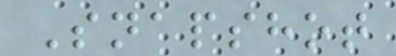Snapshot
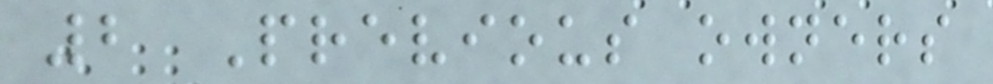2 Previous owners
